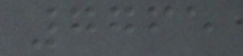7765
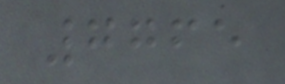7765
